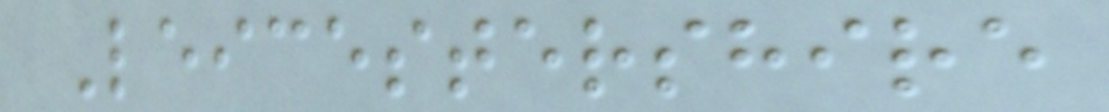Leicestershire
